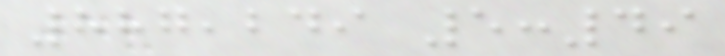887,249 5:49
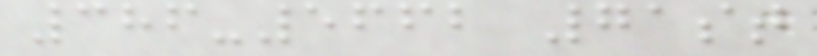386-5662 71st
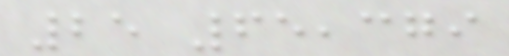25 65,379
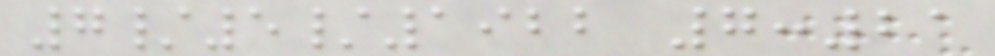7/5/1922 7:21
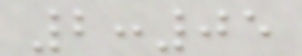2:05
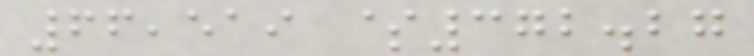66,519 $372.27
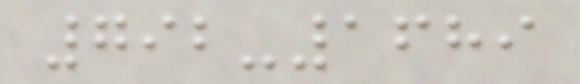792-1689
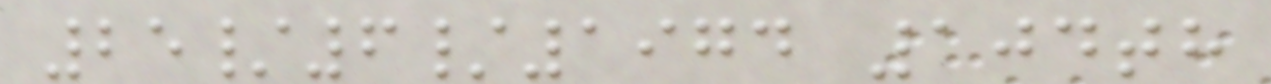25/6/1974 104th
